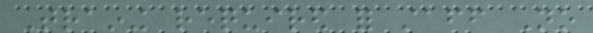Training required for staff No
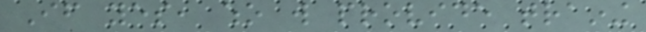If yes, who will provide training
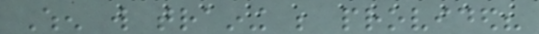When will training be provided?
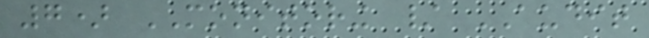7) MONITORING / AUDIT
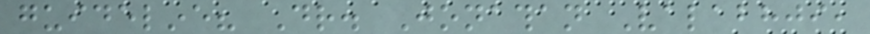guideline? Dr. Jonathan Valabhji,
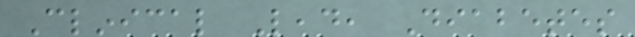Clinical Lead, Diabetes
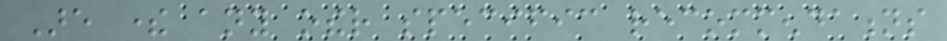Are there any other specific recommendations
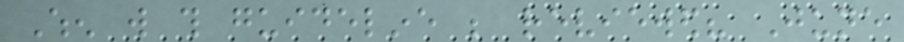When will this guideline be reviewed? June
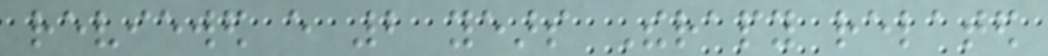reviewed every 2 years Therapy related
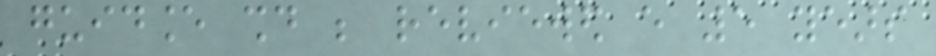guidance should be reviewed every 5 years
